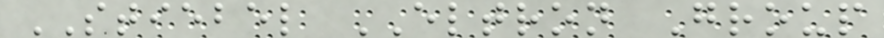STIEBEL ELTRON Group
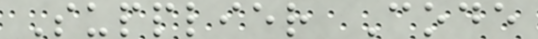Supplier Code
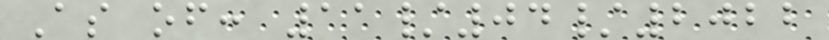As of: 11/04/2022
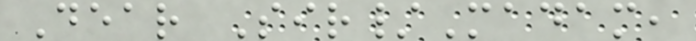Dear Sir/Madam,
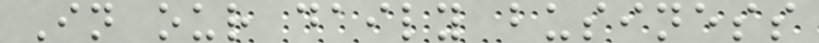In our daily business
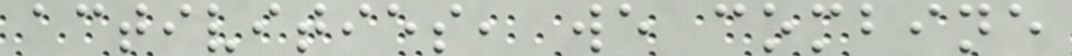activities, we combine
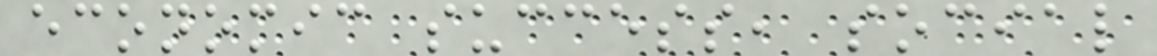economic success, social
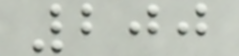200
